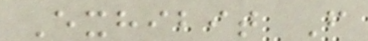Exhibit F
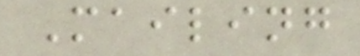Mailing
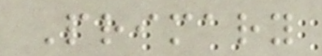Primary
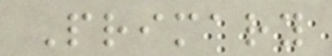Primary
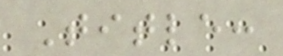Title:
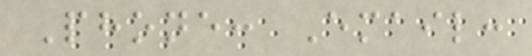Phone: Email:
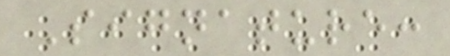Signature:
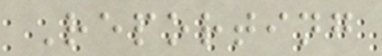Reporting
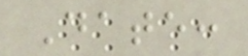Date:
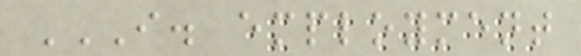I. EMPLOYMENT
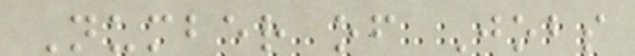Number of Jobs
